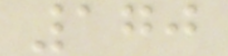170
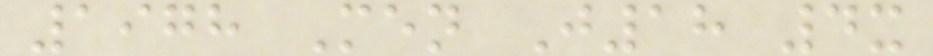1978 Men J18 4x
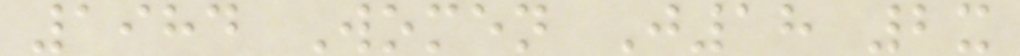1984 Women J18 2x
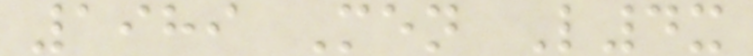1989 Men L4x
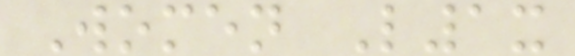Women L1x
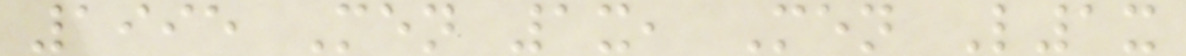1995 Men 1x, Men L1x
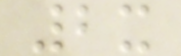2x
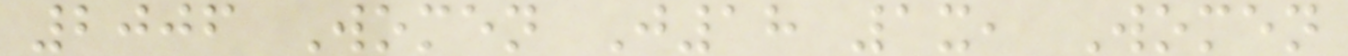2006 Women J18 1x, Women
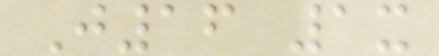J16 1x
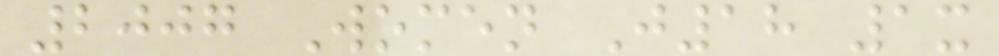2007 Women J18 1x
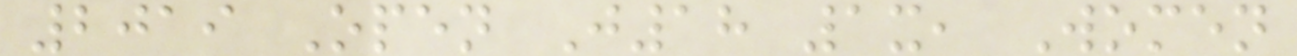2019 Open J18 1x, Women
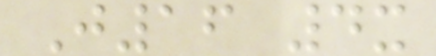J16 4x
